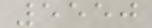5550
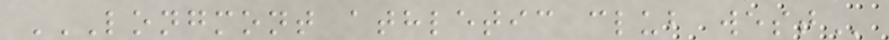LONGMONT ATHLETIC CLUB WEST
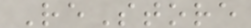ReStore
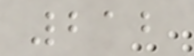212
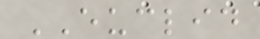EUCLID
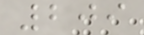209
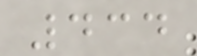434
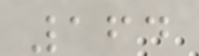164
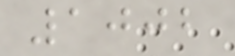1002
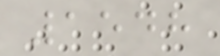1548
